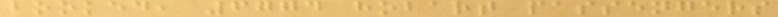booked, 6774 hobart passengers
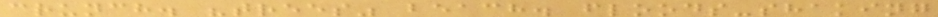crunch. "trees" beach. floods-shaking
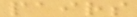pairs
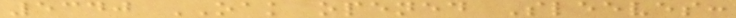5340 OAK opened Sleeves:
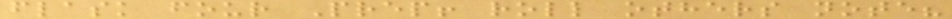flask four Prep! roll others note?
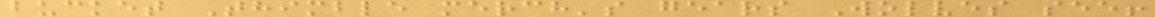bucket Thimble merch's gears Wolves see!
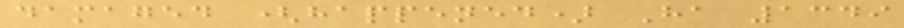damaged (happened) Ha 1349
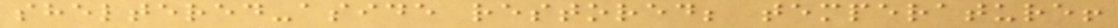sheltered-aside restored; temperature!
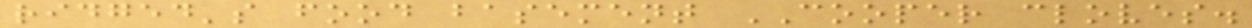ridged's food basement COOPER cloves.
